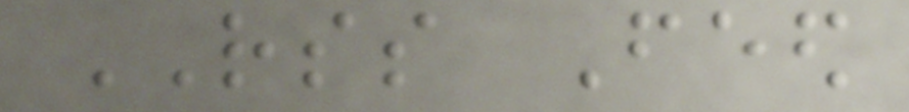RSS Feed
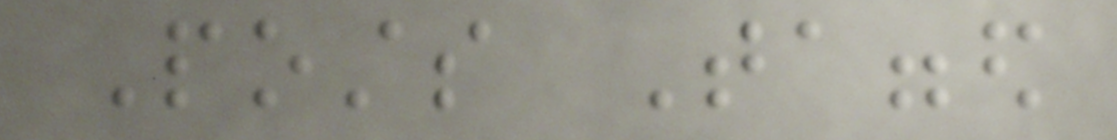Posts Tagged
